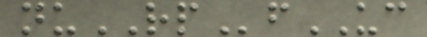nuRPfUC
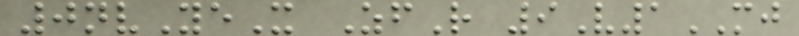0nvYeX ZfR 9V1MJ
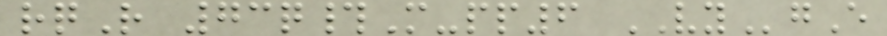rqR 73q#M-pp6 VYgE
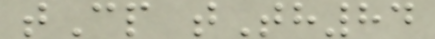tCp tTh84
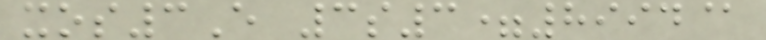xos3E 3s3=8994@
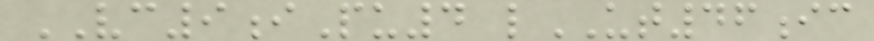VC9iPu4 lUT46ic
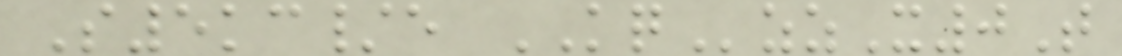S5kc/e KQzzX0T
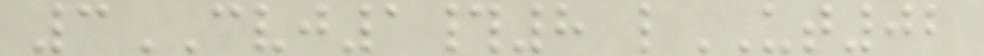3CVJ1#8 lUT02
